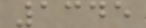1345
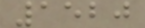1520
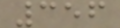356
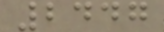2447
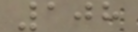108
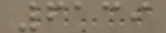6139
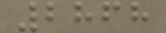2868
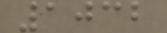1032
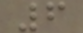6
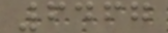6467
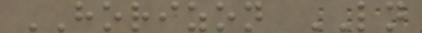HORIZON LN
